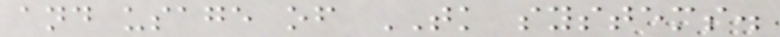and usage of TK systems.
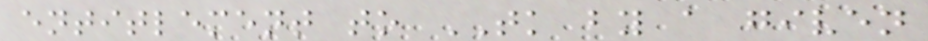entitlement to TK by a given
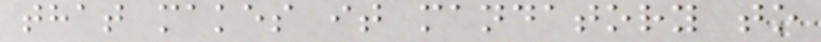that makes it mandatory to
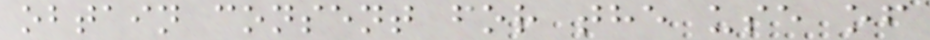obtain consent for the use of
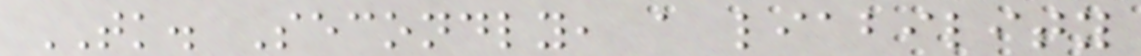TK. Secondly, a liability
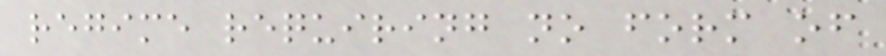regime requiring no form of
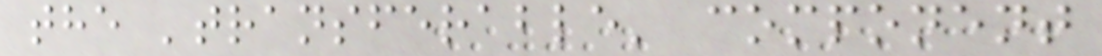the 'transferable' component
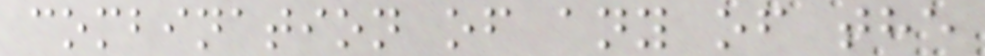combination of any of the
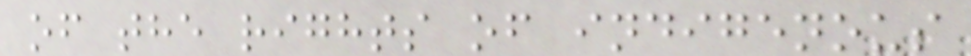of the rights of indigenous
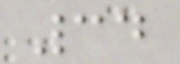34
